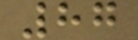87
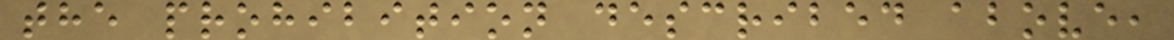the prohibition described above,
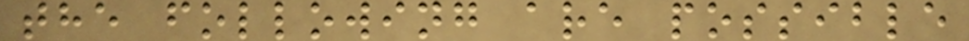the following are possible
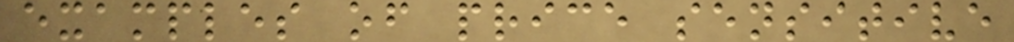examples of price sensitive
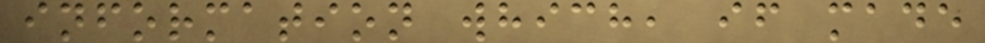information which, if made
